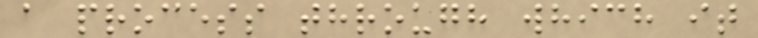a process through which it
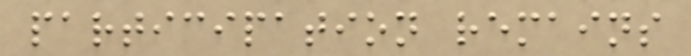participation remains
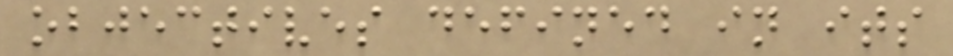objectives defined in its
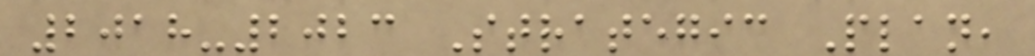2018-2023 Strategic Plan,
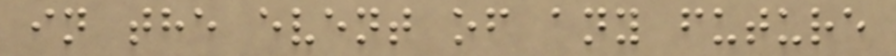in the event of any future
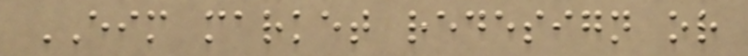EIM market redesign or
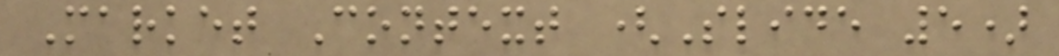Market Context (Slide 5)
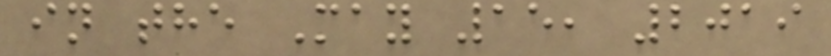in the May 15, 2019
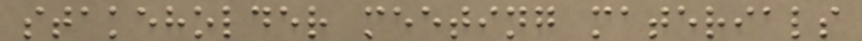stakeholder meeting materials
